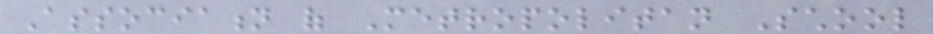Association of Metropolitan School
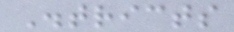Districts
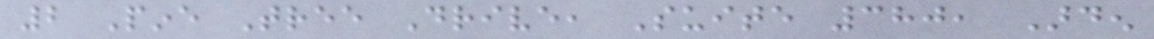2 Pine Tree Drive, Suite 380, Arden
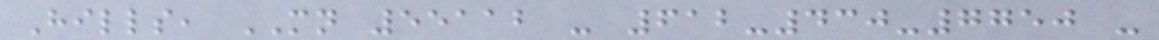Hills, MN 55112 - 612-430-7750 -
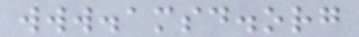www.amsd.org
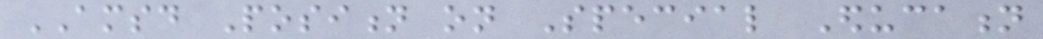AMSD Position on Special Education
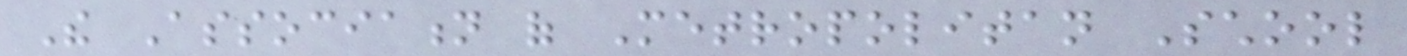The Association of Metropolitan School
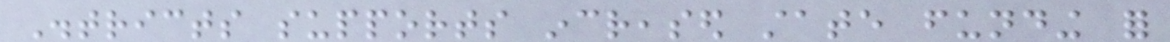Districts supports increased state funding for
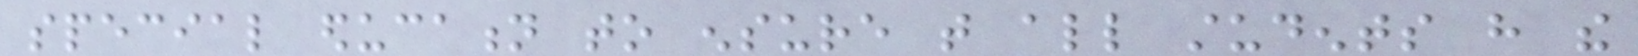special education to ensure that all students have the
